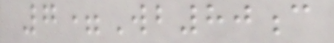7=Wb80c
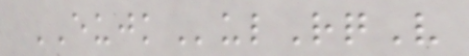EUJKulRqV
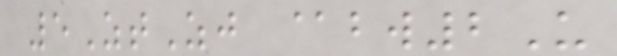5ZtZj @bw2U
